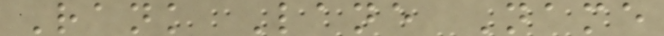Rank Lane Name
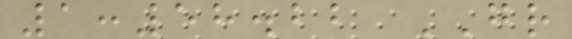1:58.22 GR
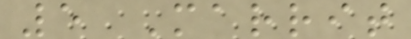5 Marrit
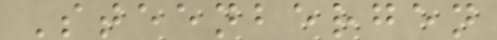Steenbergen
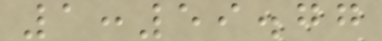1:59.77
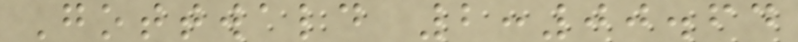Gottwald 2:00.64
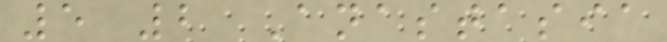5 2 Anastasia
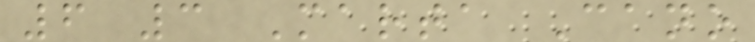6 3 Marta Cano
